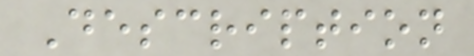Description
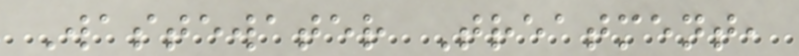Wastewater Treatment,
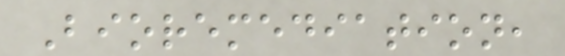Bioremediation,
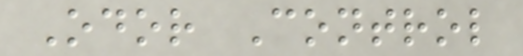Odor Control
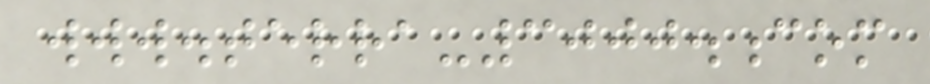www.terra-3000.com
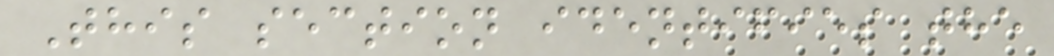This section identifies the
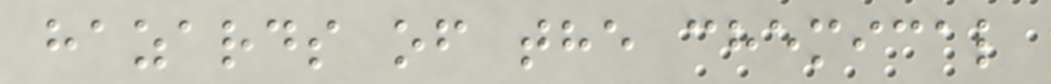hazards of the chemical
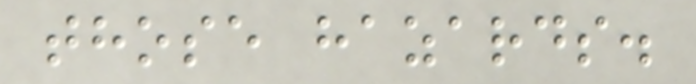those hazards.
